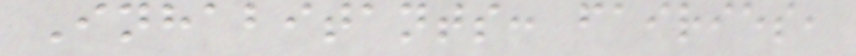Inhabitants: fairies,
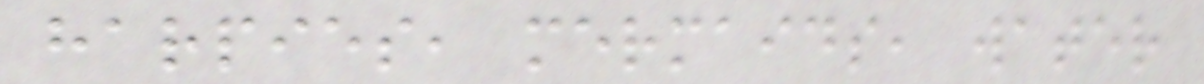harpies, mermaids, water
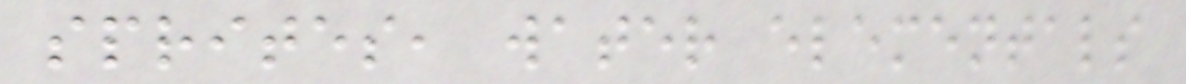sprites, water elementals
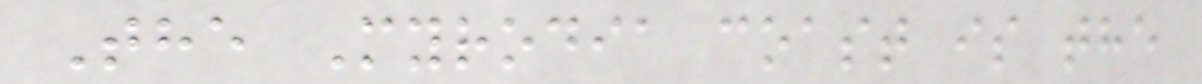The Myrodia coast is the
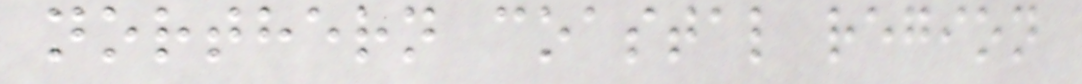northern coastal region
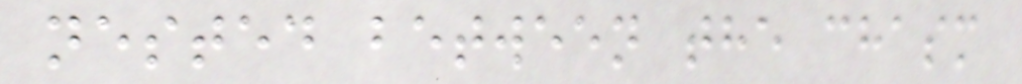nested between the chasm
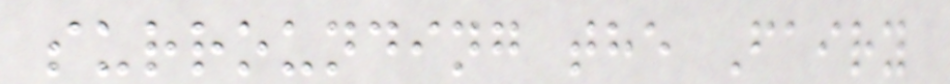surrounding the Fairy
